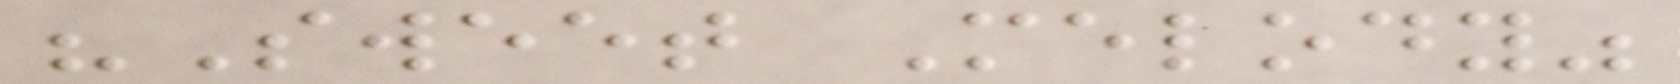"Sweet Melody"
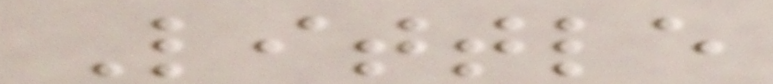Little
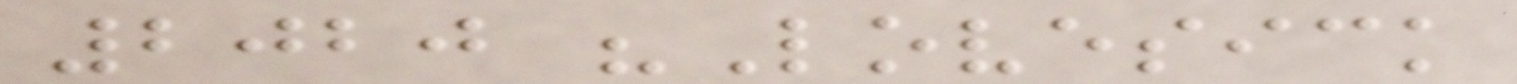2020 "Lovesick
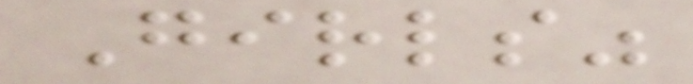Girls"
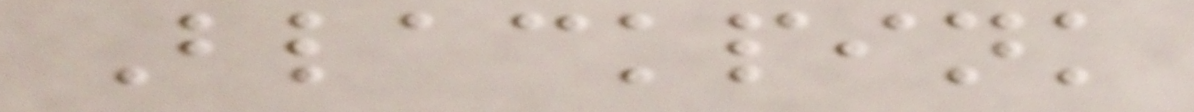Blackpink
